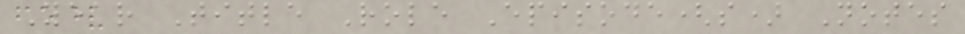Year Title Role Episode(s) Notes
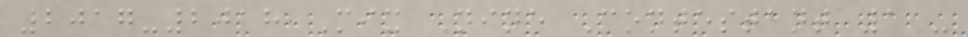2017-2018 Mix Nine Contestant 1 -
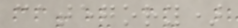category)
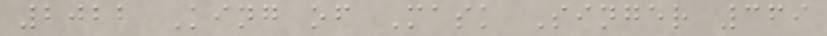2022 King of Mask Singer 369
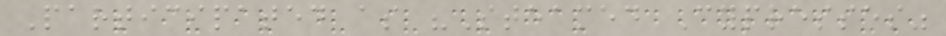Participated as "Steamed Cypresses"
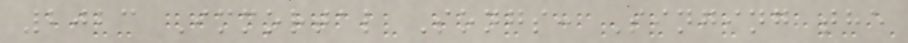2023 Immortal Songs: Singing the
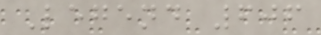Legend 606
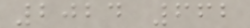2024 662
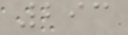293
